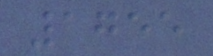1755
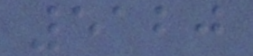5120
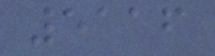5116
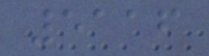5116
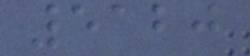5120
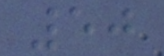50
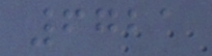6721
